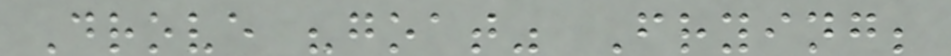Drove "goat" Frying;
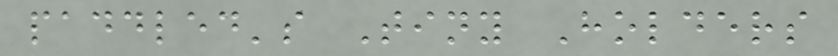paddled's Tiny Holders
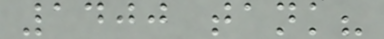1400 tank?
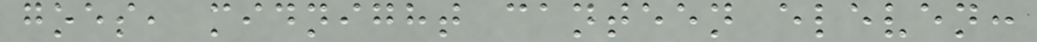goes, midnight canteen eleven:
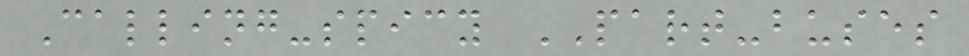Calling-spicy PART-buses
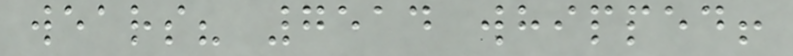wears? 7514 whipped!
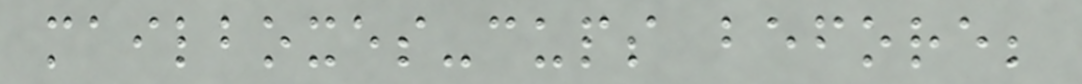mailboxes-cups before;
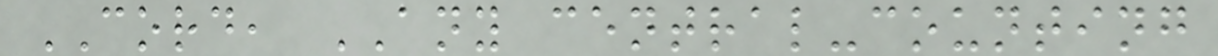CORD, ANY central-counting
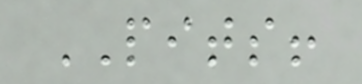PITS!
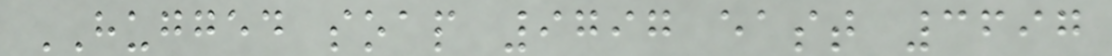HUGGED soap 9797 east 3697
